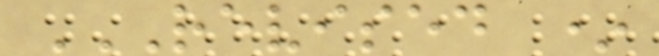REVISED *
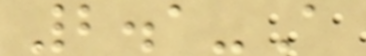2.1-A
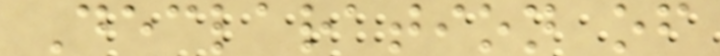Declaration of
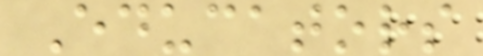Educators
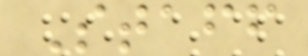Staff
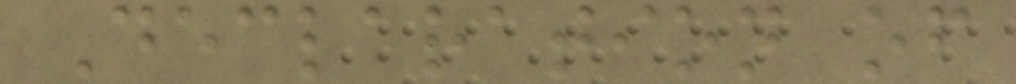Declaration of
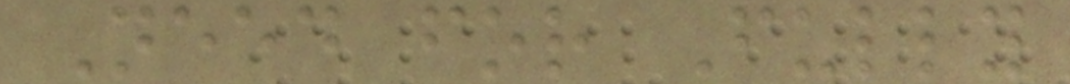Need for Fully
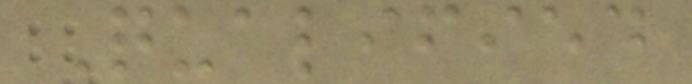Qualified
